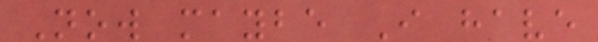Now maybe I have
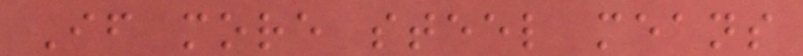If more steel means
